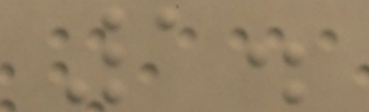1.
